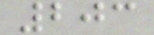203
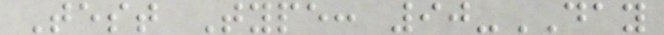Test Type: 90-DAY
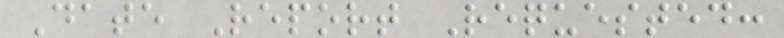Date Report Requested:
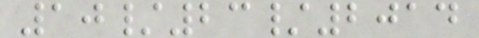10/23/2014
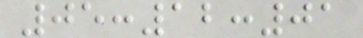05:12:01
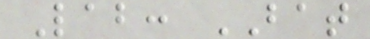Lab: BAT
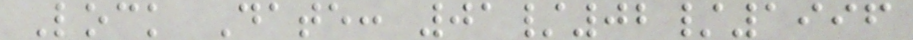Lock Date: 01/02/1996
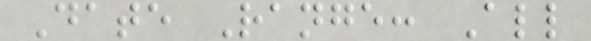Date Range: All
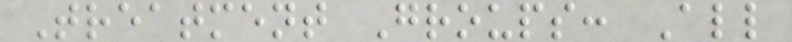Treatment Groups: All
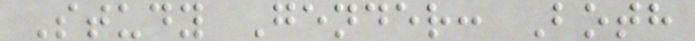Study Gender: Both
